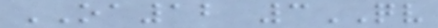OA12 3QV
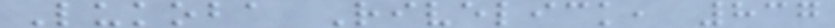Lukoba Rivelick, 837
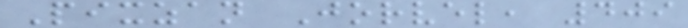Pixzan Jorvel, 409
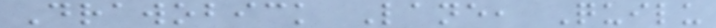Drawobick Lane, Quilu
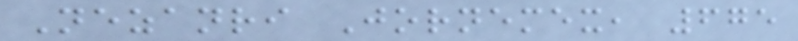Nezanri Jornemex, 675
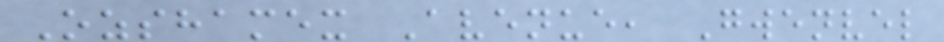Ozshamex Avenue, Gwenvel
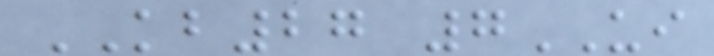KB27 7UI
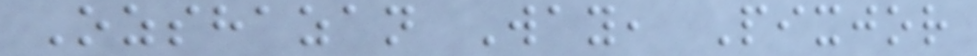Ozshazan Way, Pixjor
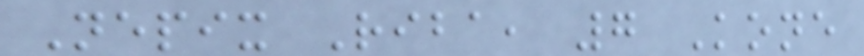Nepix Riba, 7 Kone
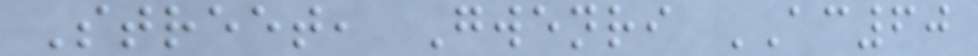Street, Gwenri AC60
